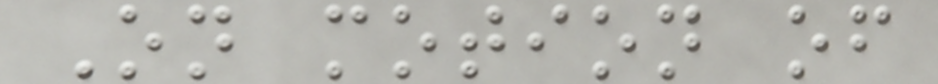On motion of
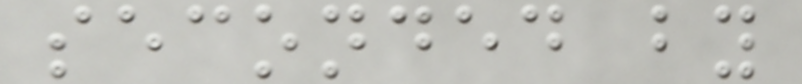seconded by
